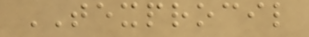TEXPROCIL
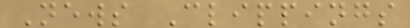News Clippings
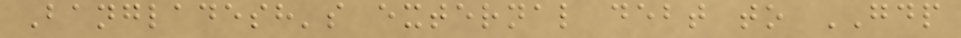Bangladesh's external debt to GDP
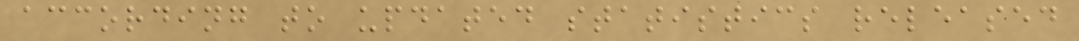according to updated statistics released
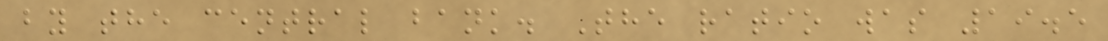by the central bank. The ratio was 19.5
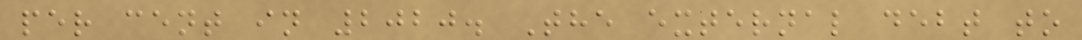per cent in 2020. The external debt to
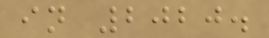in 2020.
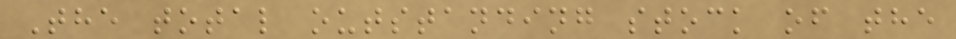The total outstanding stock of the
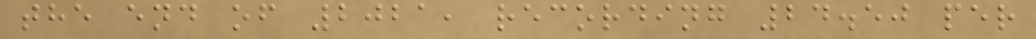the end of 2021, recording 24.50 per
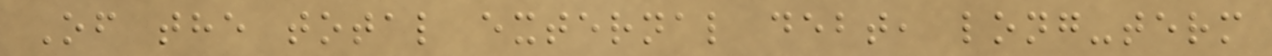Of the total external debt, long-term
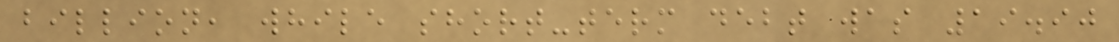billion, while short-term debt was 19.90
